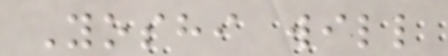Yoshi will
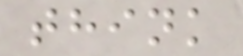think
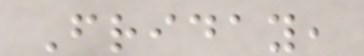Friday,
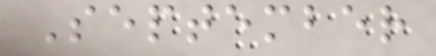September
